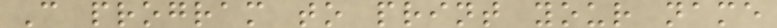C program to print your name
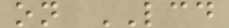on LCD
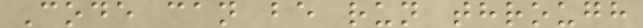Code can be run through
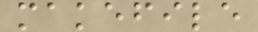makefile
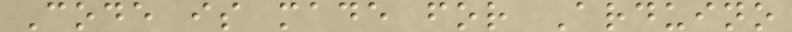Code is made for Arduino
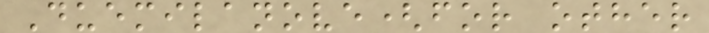Duemilanove(for other
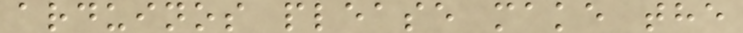arduinos please make the
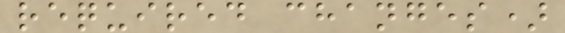required changes)
